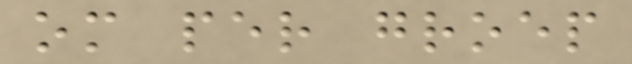om per groep
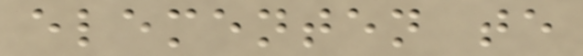elementen te
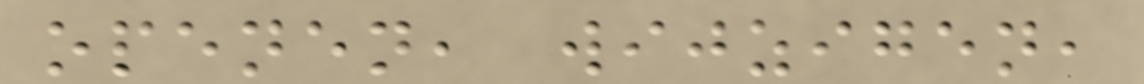openen, wijzigen,
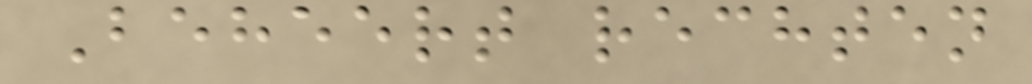Beheert rechten
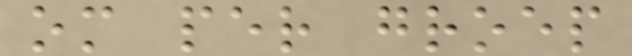om per groep
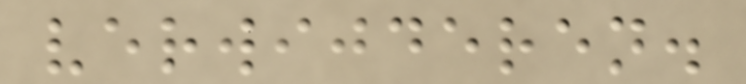verwijderen.
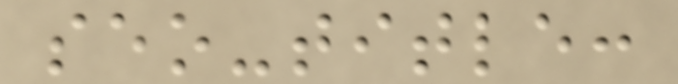seo-title:
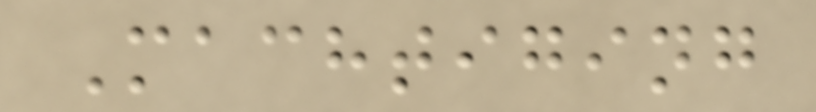Machtiging
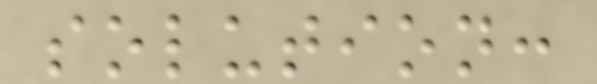solution:
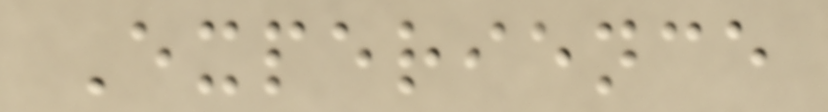Experience
